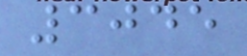3045
